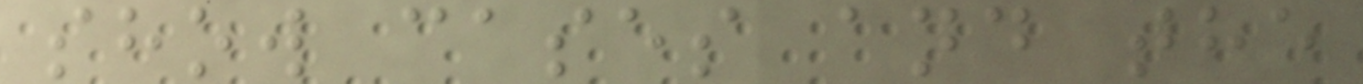show cases and the
